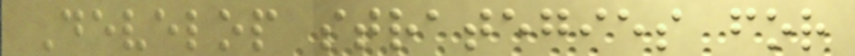Develop strategies for
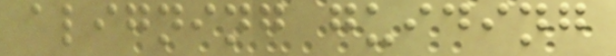aligning guiding
